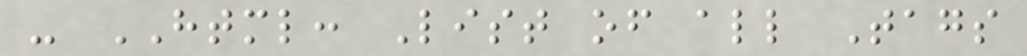- HTML: List of all Tags
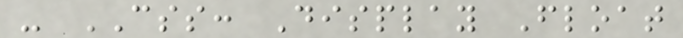- CSS: Display Float
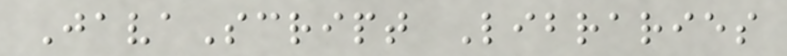JavaScript Libraries
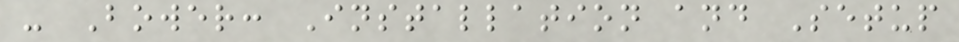- Bower: Installation and Setup
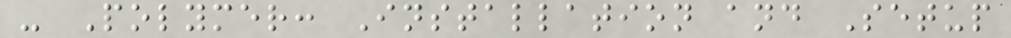- Polymer: Installation and Setup
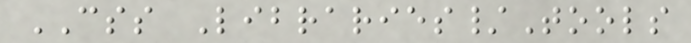CSS Libraries/Tools
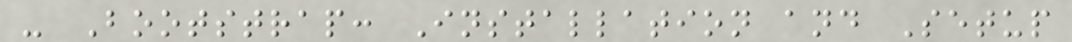- Bootstrap: Installation and Setup
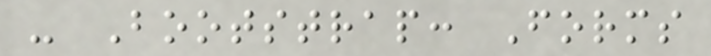- Bootstrap: Forms
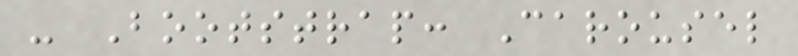- Bootstrap: Carousel
